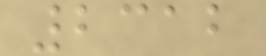2312
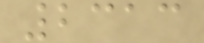2313
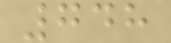748
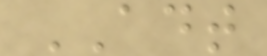ADT
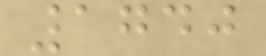1740
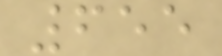655
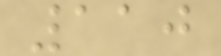110
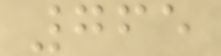765
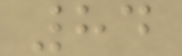84
